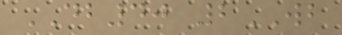DB40 2WB
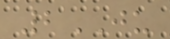2JU
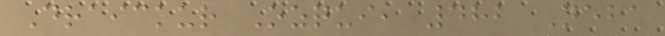Draickur Ozqui, 482 Neba
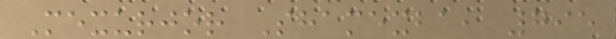Mexurjor Shamexba, 795
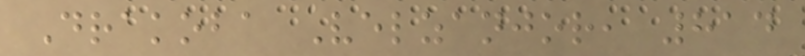Drakoba Velzanjor, 814
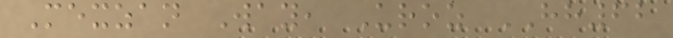Mexzan Way, Uroz HH62
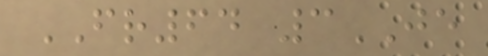FR64 3JE
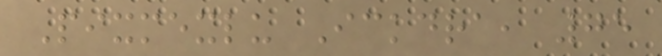Pixmexlu Ickdra, 75
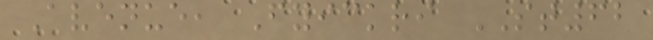Avenue, Fyickri ST62
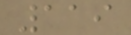119
